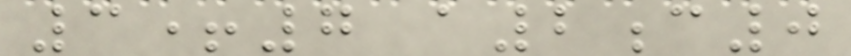3+7 a2c0
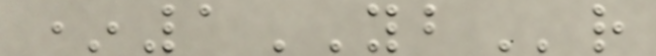*1YBr
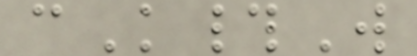cK#W
